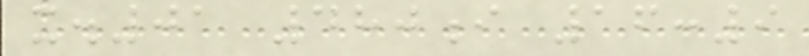x.01 480i 16:9
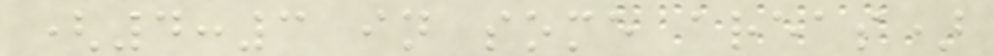(4:3 in some areas)
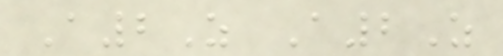A2Z A2Z
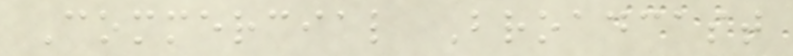Commercial Broadcast
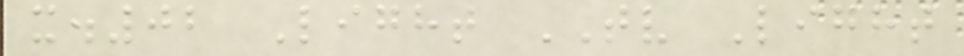x.02 Light TV Light
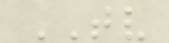TV
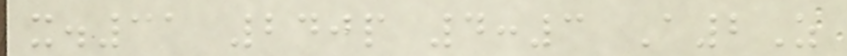x.31 240p 4:3 A2Z
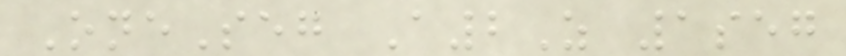OneSeg A2Z 1seg
